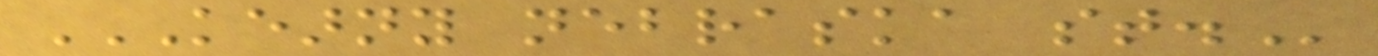KEARNY NEBRASKA ST.
